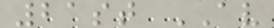21st AV
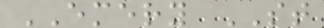EMERY ST
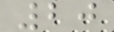20
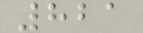821
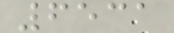6531
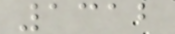1312
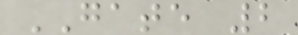GATE 2
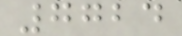7724
